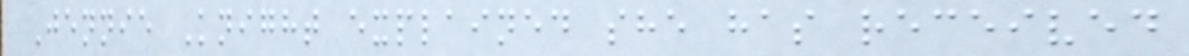Jennie Knight explained she has received
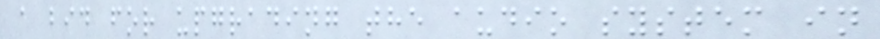a bid for upgrading the audio system in
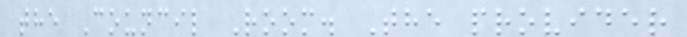the Council Room. The provider
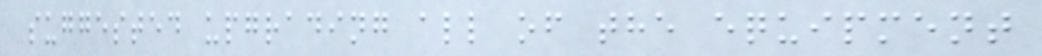suggested upgrading all of the equipment
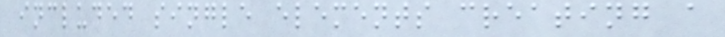included single elements creating a
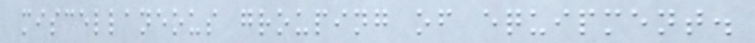miscellaneous grouping of equipment.
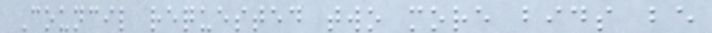Council requested two more bids be
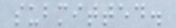submitted.
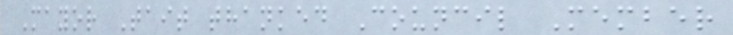Mayor Tait thanked Council Member
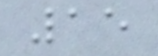15
